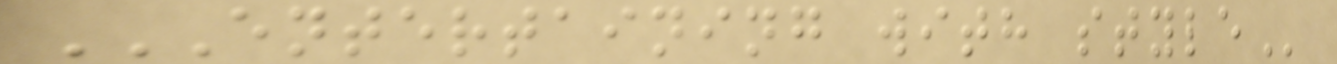ENTERTAINING WITH STYLE
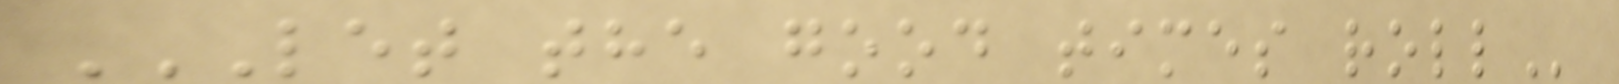LET THE GOOD TIMES ROLL
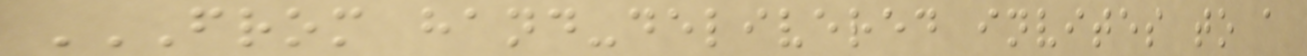FROM HAND-DELIVERED INVITES TO A
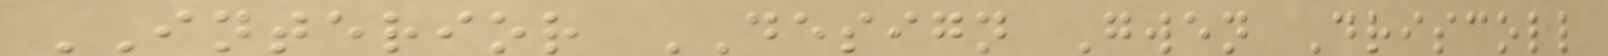INTERIOR DESIGN Gwen Driscoll
